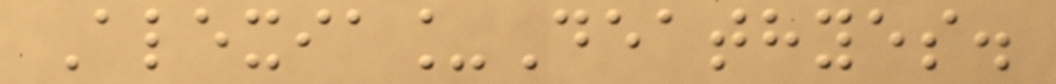Alexia_Deathyes.
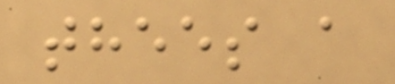thees a
